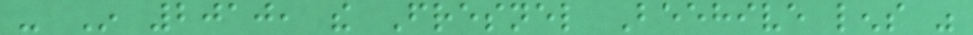- In 2010, the Fresnel Beehive lens was
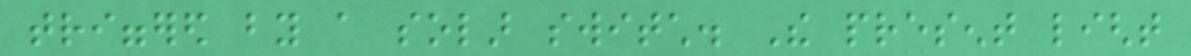triggered by a solar switch. The present light
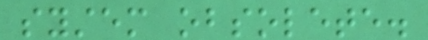system obsolete.
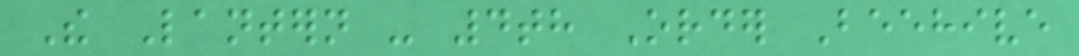The Lantern - 4th Order Beehive
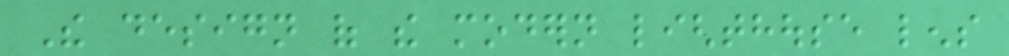The design of the modern lighthouse lens
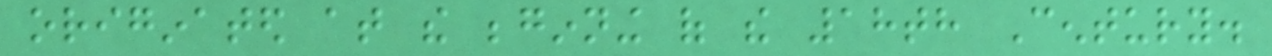originated at the beginning of the 18th Century.
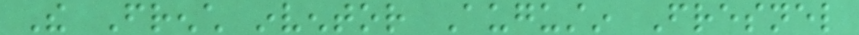The French inventor Augustin Fresnel
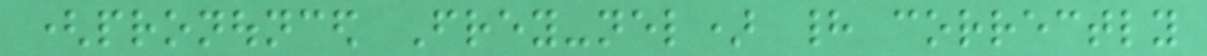(pronounced Frey-nel) had correctly
